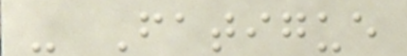- Fatigue
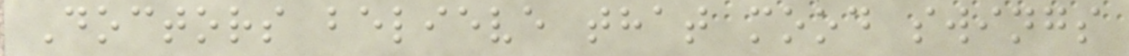Doctors believe that mood swings
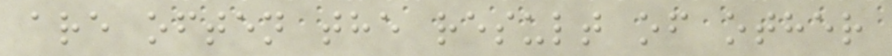are often the result of other
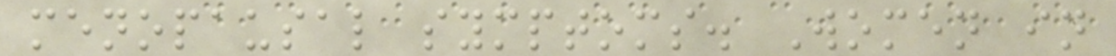menopausal symptoms. Women in
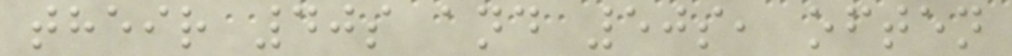their 40s and 50s, often
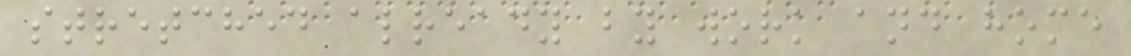stretched already by work and home
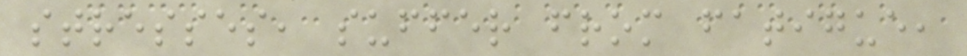stresses, suffer from fatigue,
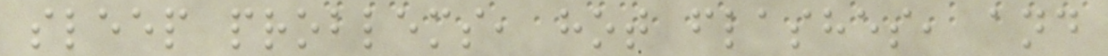sleep problems, hot flashes, and
